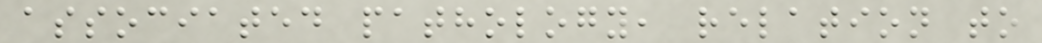associated pathology, relation to
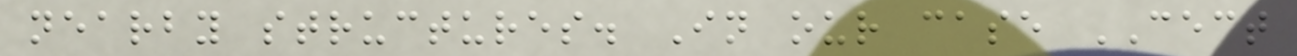nearby structures. In our case CECT
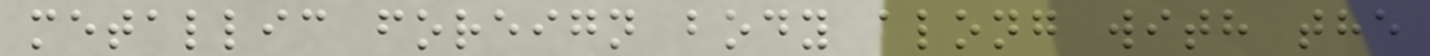metallic foreign body along with the
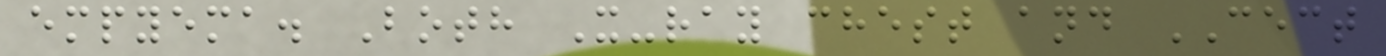empyema. Both X-ray chest and CECT
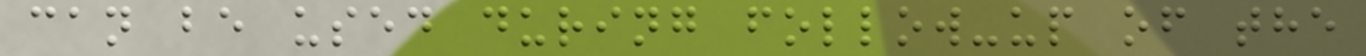can be used during follow-up of the
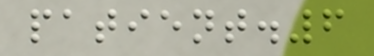patient.6
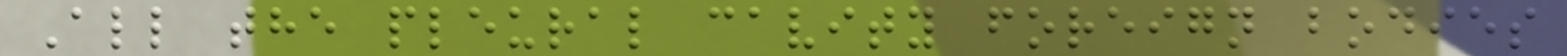All the pleural cavity foreign bodies
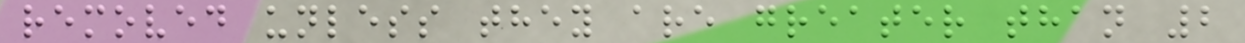removed unless they are greater than 2
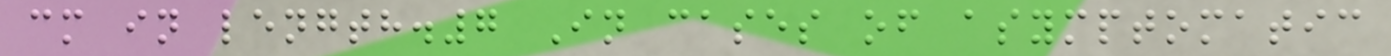cm in length.7 In cases of asymptomatic
